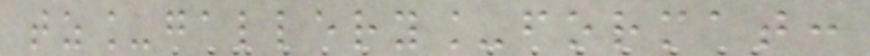tz_gallery_format:
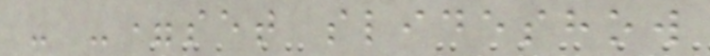- -=set slideshow
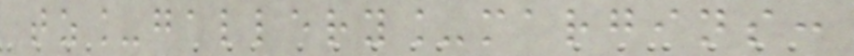tz_gallery_margins:
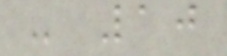- 10
